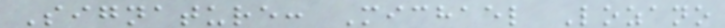Signature: Michael Lozano
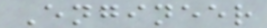Engineer
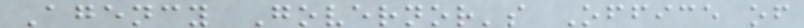Agency Governor's Office of
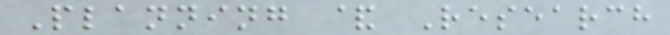Planning & Research
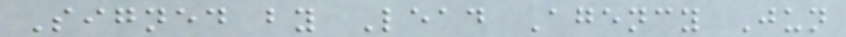Signed by Lead Agency Jun
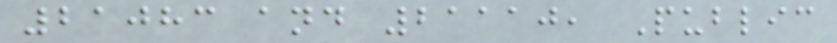21083 and 21110, Public
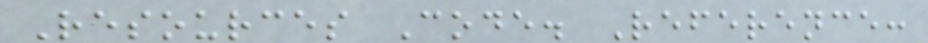Resources Code. Reference:
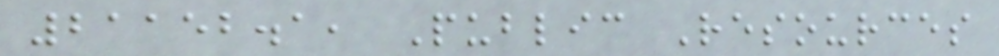21152.1, Public Resources
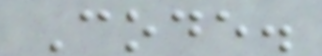Code.
